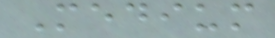Medium
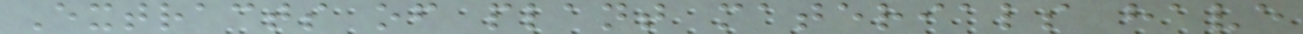Extracts of plant materials have
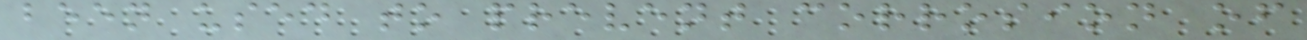been used to prevent corrosion of
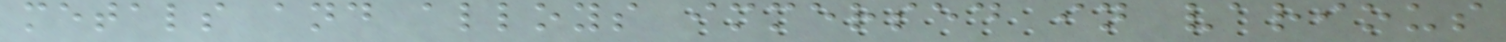metals and alloys immersed in various
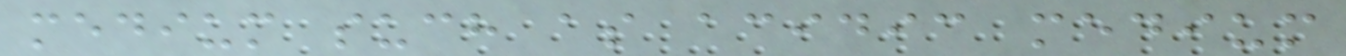medium such as acidic medium
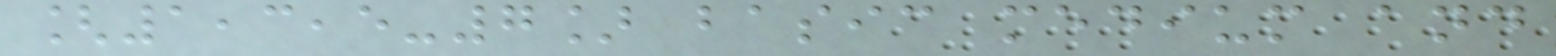[1,3,5-7] basic medium and
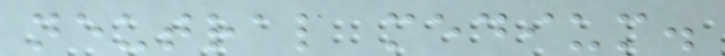neutral medium.
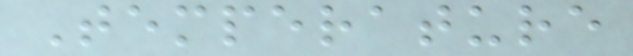Temperature
